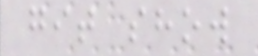git show
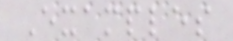Examples
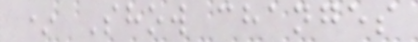* Show changes
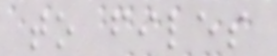to files
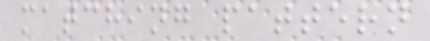matching pattern
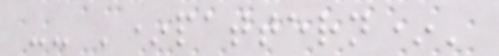-- '*pattern*'
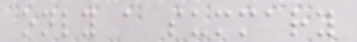only a summary
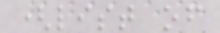(list of
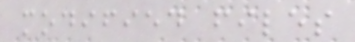modified files
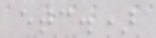etc.)
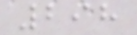298
